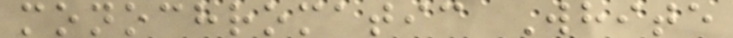monochromatic White
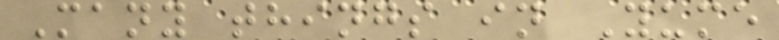Many things in Yume
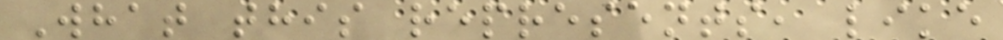What this represents, like
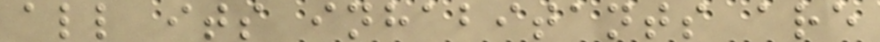all its inhabitants are
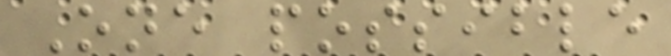One possible
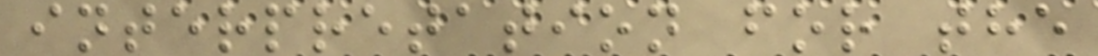interpretation for the
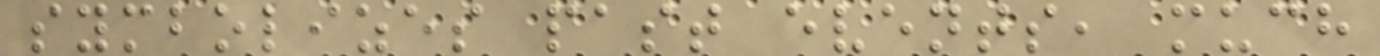symbolizes past events, much
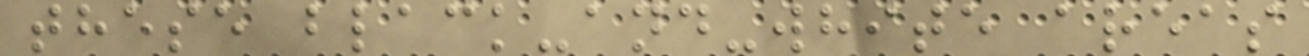these black-and-white areas
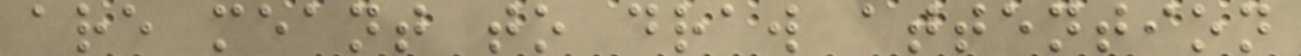are meant to draw attention
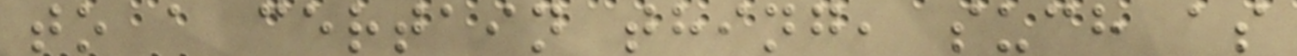to a certain thing, such as
